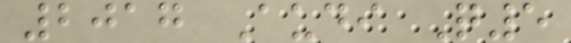2017 Audi Q5
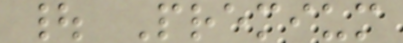| Premium
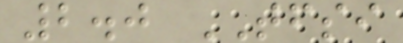2.0 TFSI
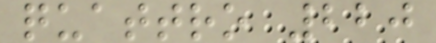quattro 220
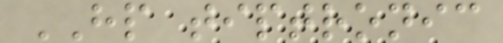HP tiptronic
